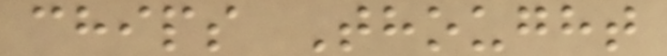chips Thought
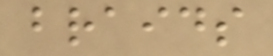braids
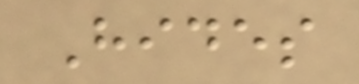Hides
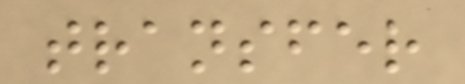transfer
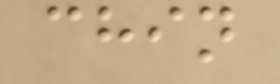chin
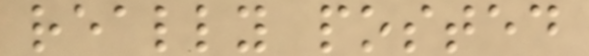really posted
